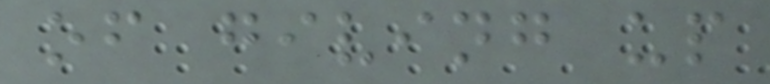of giving up
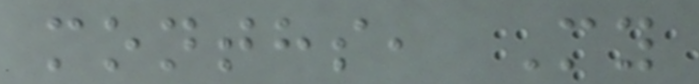months, My
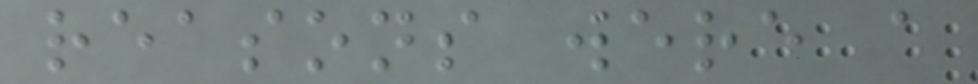reasons were a
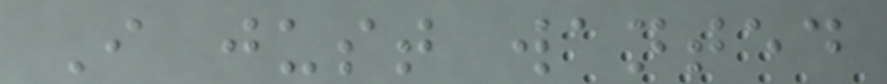I just wanted
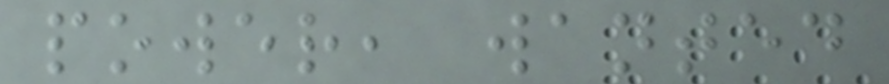power, wanted
